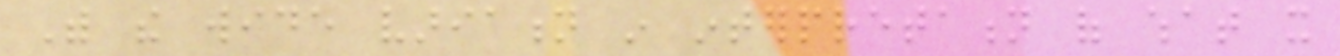With the wide variation in interpretation of what it
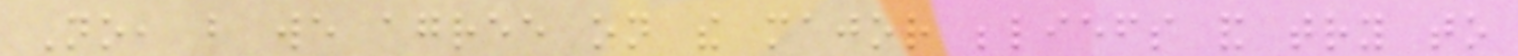No, but we agree on the major beliefs and try to
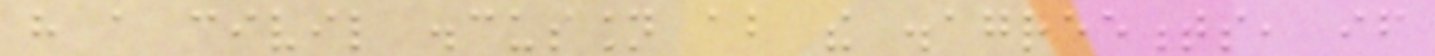have a civil discussion about the disagreements, if
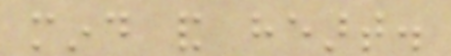mind and heart.
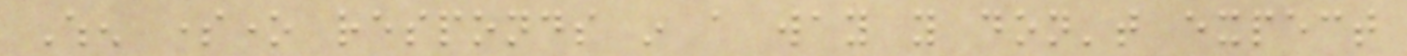When someone responds in a way you don't expect
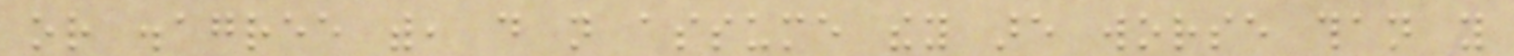or disagree with, do not assume they are worse than you
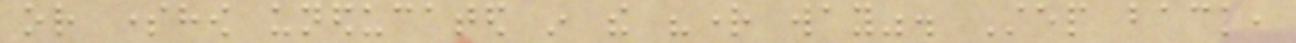or somehow uneducated in the "right way". Step back,
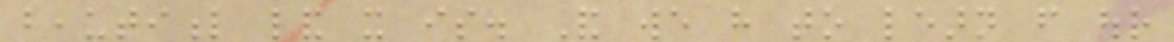beautiful land it is. And we have to learn from our
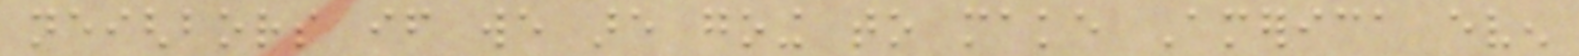neighbors if we are going to make America even
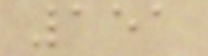151
